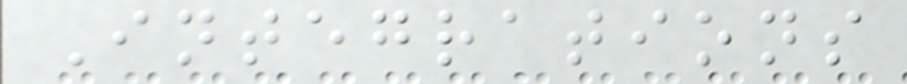Integrations
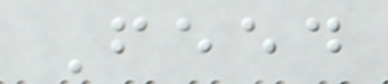Feed
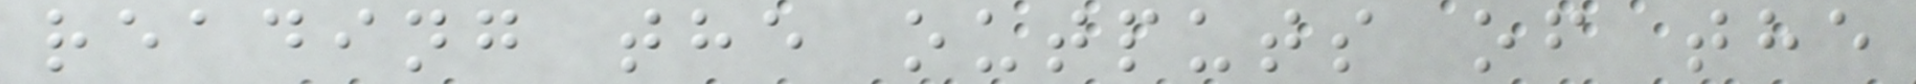reading the outputs of the
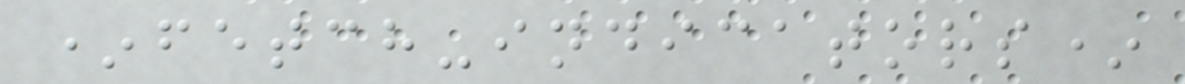*fetch-indicators*
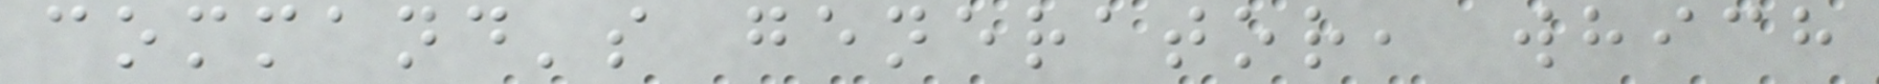command's generator, which
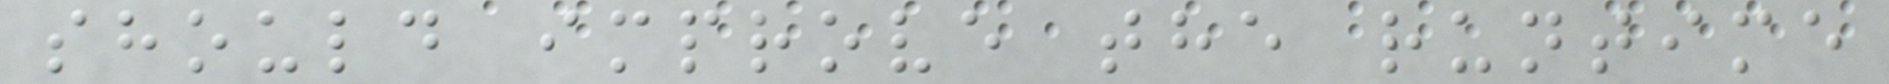should improve the runtime
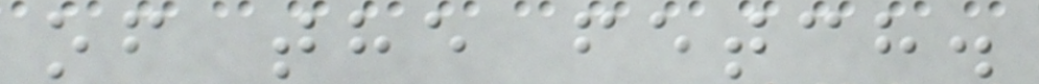of the fetch.
